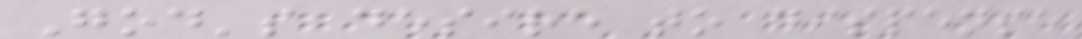God's desire to dispense
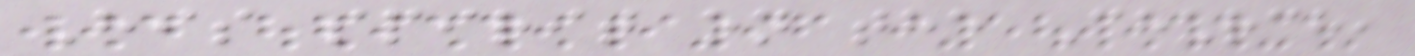His spirit on the Church,
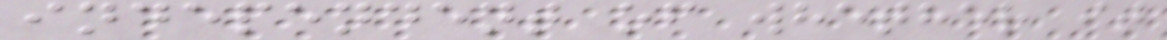independent of whether it
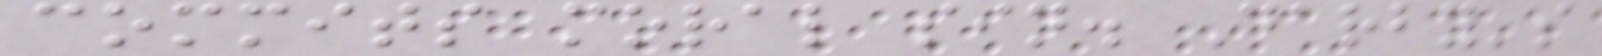commits moral sin. Darby's
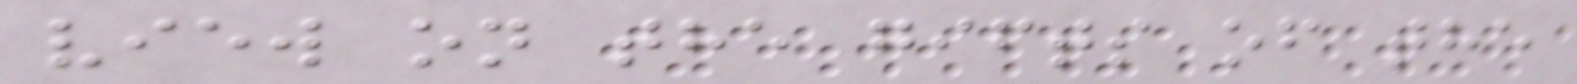view on the gifts of the
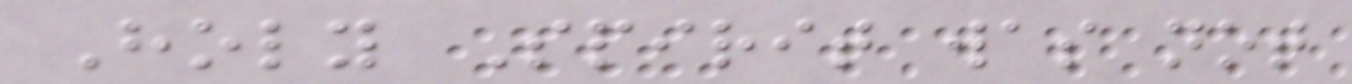Holy Spirit was not
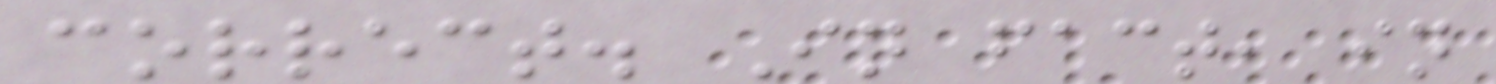correct. In fact, in
